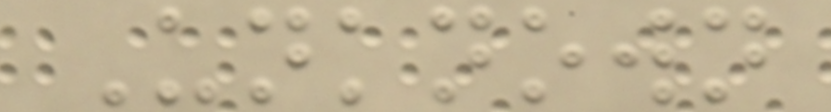Unknown
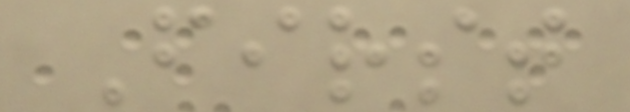First
